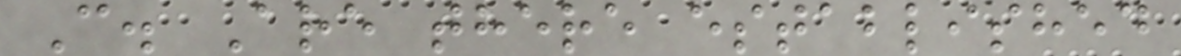C. Are there established
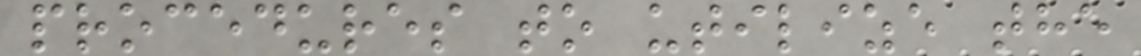procedures to utilize the
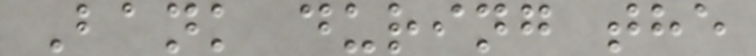Bank during the
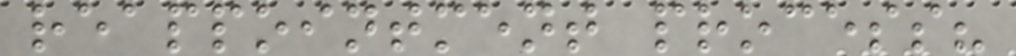reappointment process?
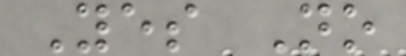Yes No
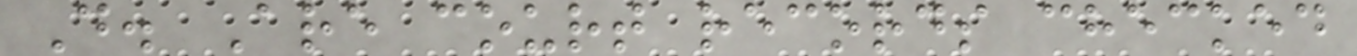D. Are court records checked
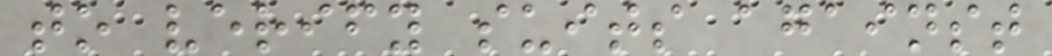to verify suits against
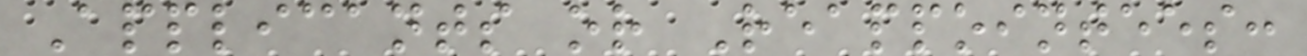Applicants or Reappointees:
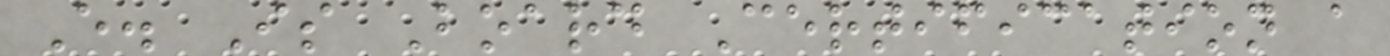E. Is Board Certification a
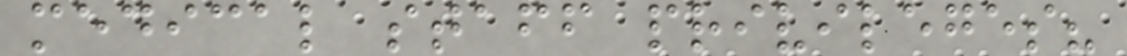medical staff privileges?
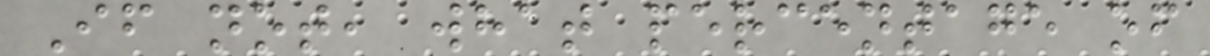If not, what percentage of
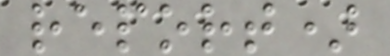report)
